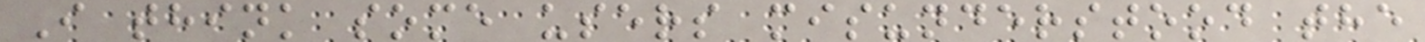I think some users misunderstood the
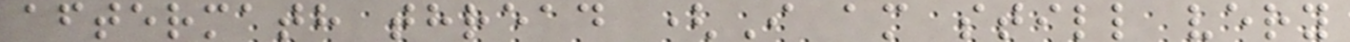aftermath thread (I am still very
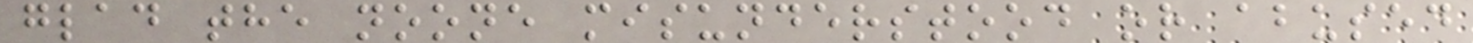glad the noone misunderstood or abused
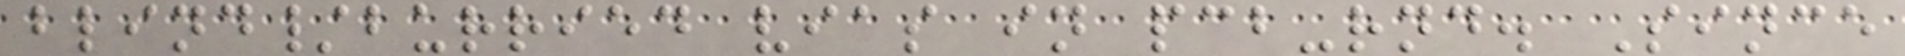blind/burried vias in pcb-rnd. Since
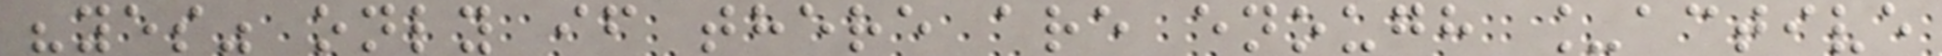"yes" only if there are enough _active
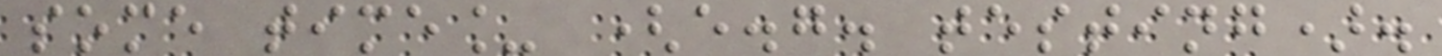some time_ (e.g. testing).
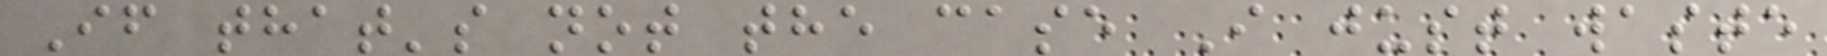If that's not the case I just waste
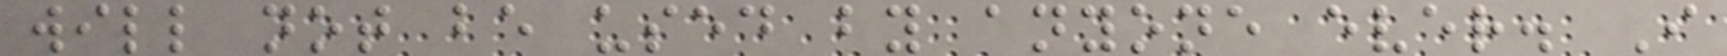will not be used by anyone ever. I
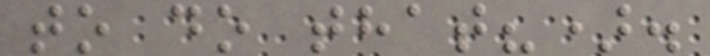to do that?).
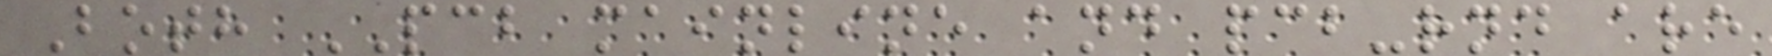Both PCB mainline and pcb-rnd are
